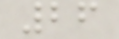26
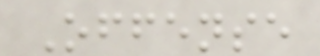Offense
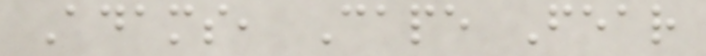Adams, Cape Fear
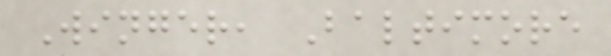Winger, Baltimore
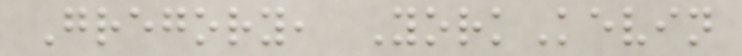Gregory, YorkKevin
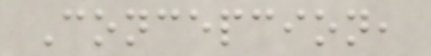Concepcion,
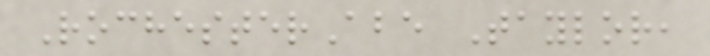RochesterAbe Taylor,
